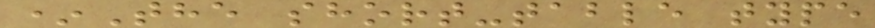*The short-table type
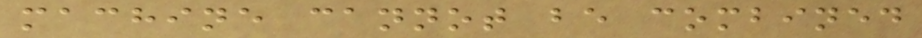machine cannot be combined
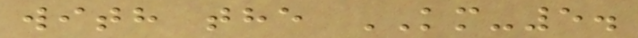with the KM-5.
